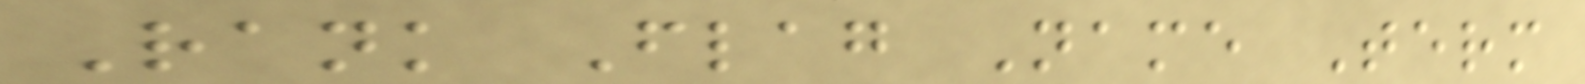Rank Flag Name Term
